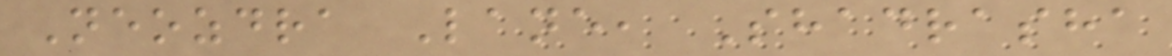Neozdra Lane, Shadrasha
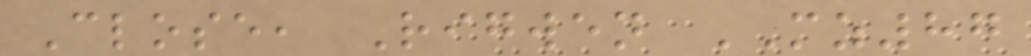Close, Rigwen MZ87
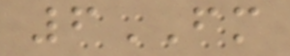6FM
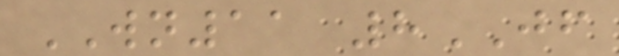WN11 8JF
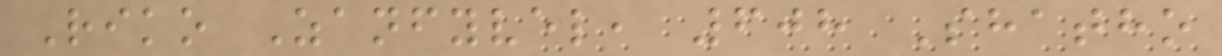Riko Zanfyvel, 608 Shatho
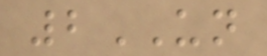2UN
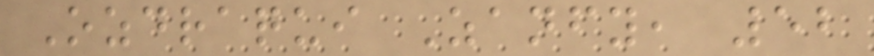Ozdraqui Zanfy, 52
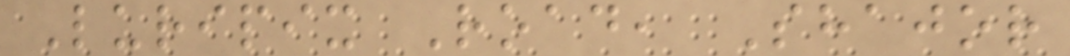Luripix Road, Shajor
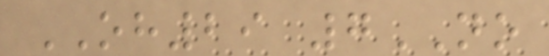OH29 7NO
